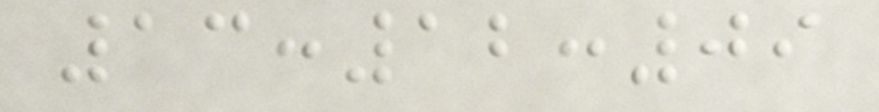13:12:09
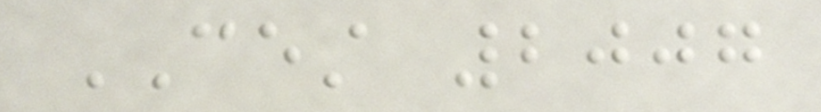CEST 2007
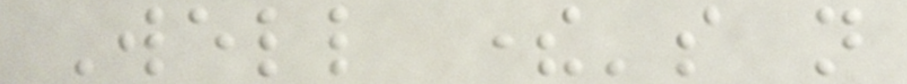Well there's not
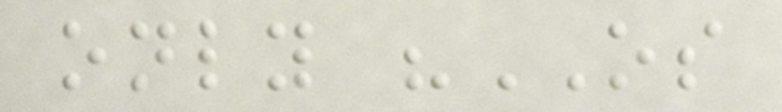only "OS
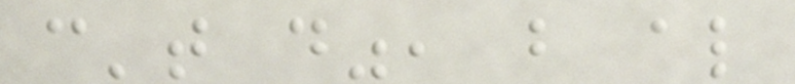can't do", but also
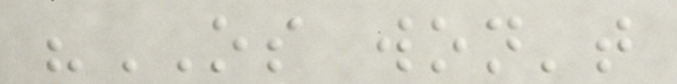"OS won't
